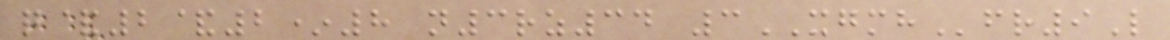q&2&2*8 n3rz34 3XGMHfr9L
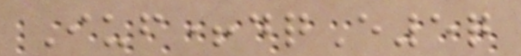Iuf+dqE5q
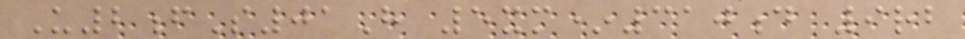U2fS01H 5xm*310d 9rb
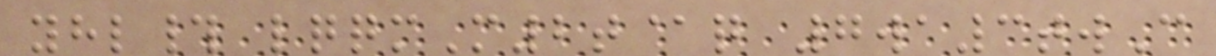yhl# lqqmM2t@q 7wa3twC
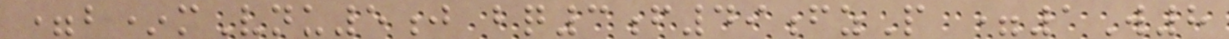=b*mVnu5j bq3f49fzP =1W8
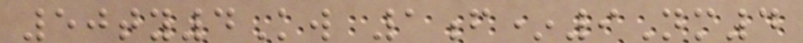50ty4Kw 1f*9Nm4
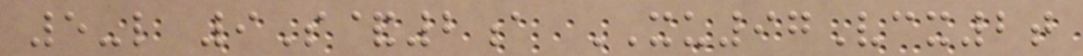5-l 9S&2a XU97Vcx2t
